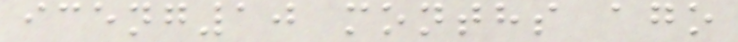iceng10 months ago
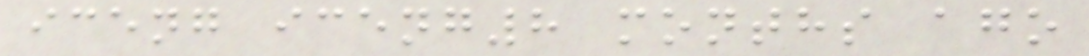iceng iceng8 months ago
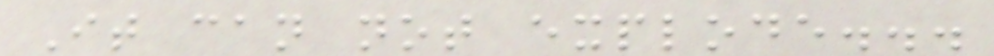It can not explode...
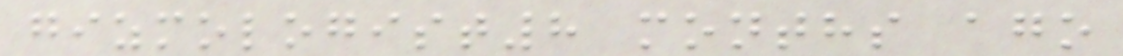gizmologist8 months ago
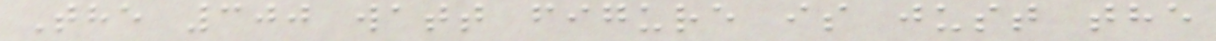The 300 watt figure is just the
